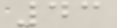43
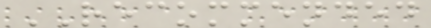RECOMMENDED
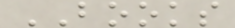BOOKS
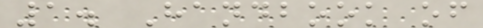1. Handbook of
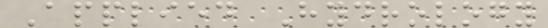Applied Hydrology
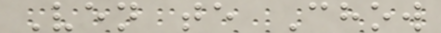Ven te Chow
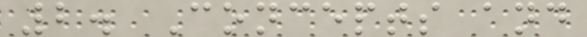2. Concepts and
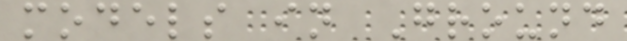models in Ground
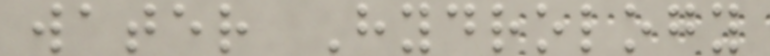water Hydrology
